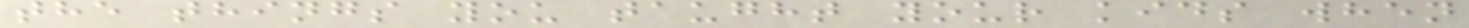the things you taught your kids when
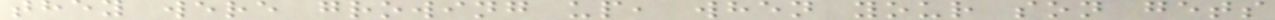they were growing up, when your son gets
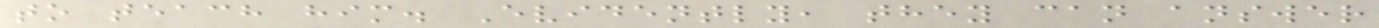to teach him. Evidently, they can answer
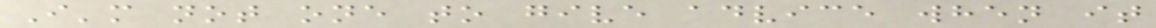I'm not one to give advice when it
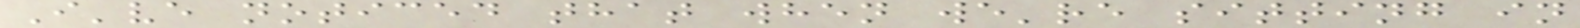I've noticed that when we're sitting in
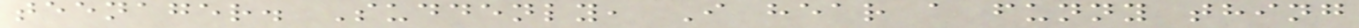teenager. Suddenly, I hear a funny thing
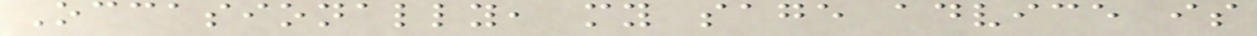Occasionally, my sage advice is
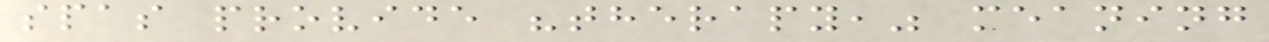spas provide "therapy," meaning
